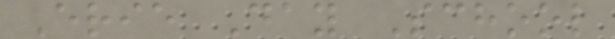Erie Day School
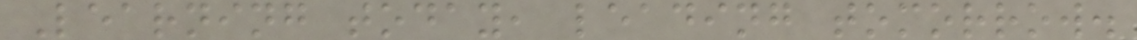Learning today, leading tomorrow.
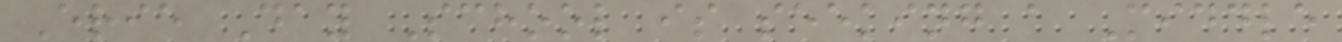Erie Day School is seeking a Middle
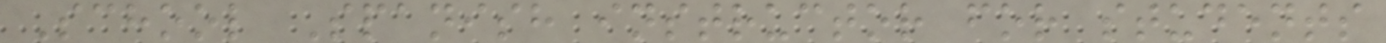School Spanish instructor for students
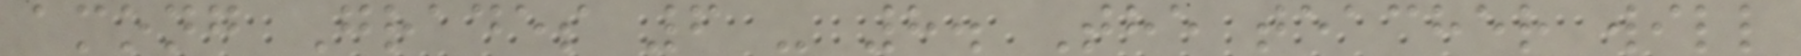among Grades 6 - 8. The teacher will
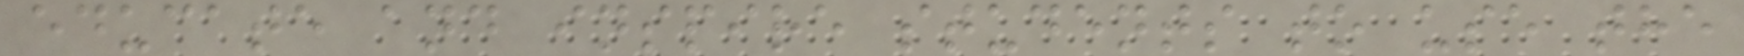educate and inspire students to use the
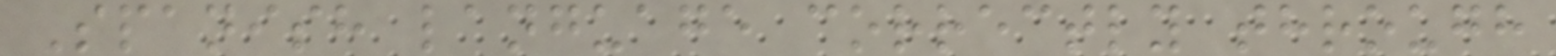Spanish language correctly through
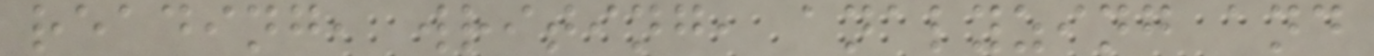reading, writing, analyzing and
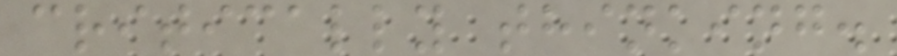critically thinking.
